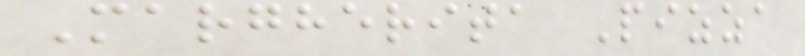Margherita Pizza
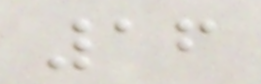16
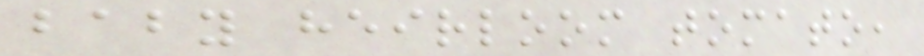baby heirloom tomato,
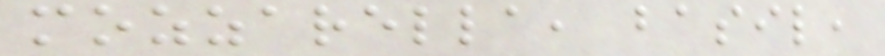mozzarella, basil,
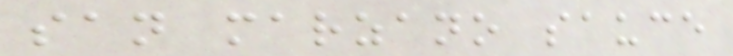san marzano sauce
